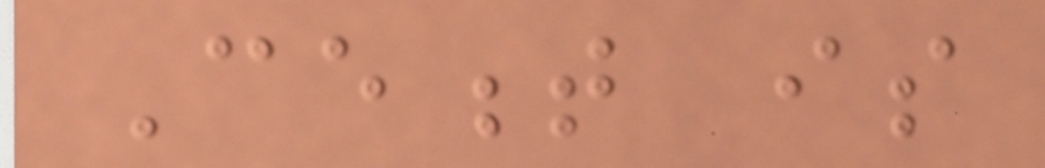Cement is
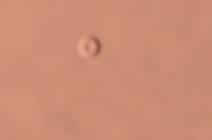a
